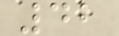42
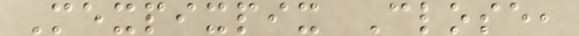Mexpixpix Close,
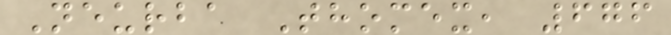Neurba Thomex, 676
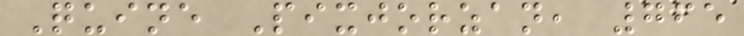Quine Pixjorzan, 765
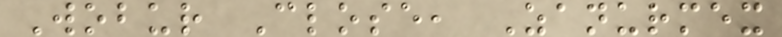Wobur Close, Zanurmex
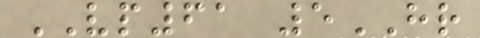VP61 5HR
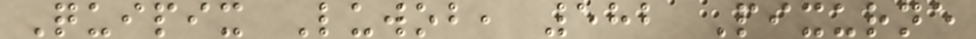Quipix Luwob, 582 Pixurne
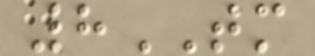8TM
